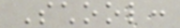School:
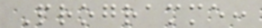Programme:
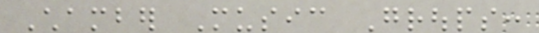Chamber Music Groups:
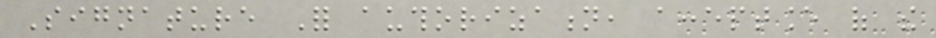Signature For authorization, acceptance of the
